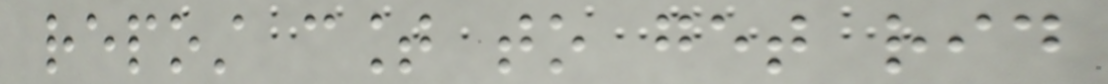repost count to get rid
